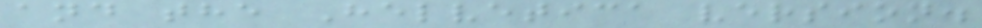and the Helvetica version.
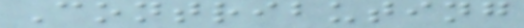Contributing
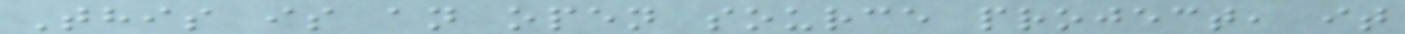This is an open source project, it
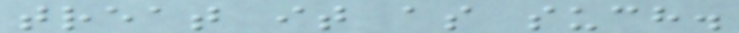treat it as such.
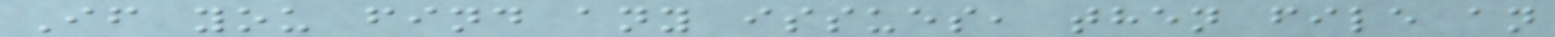If you find any issues, then file an
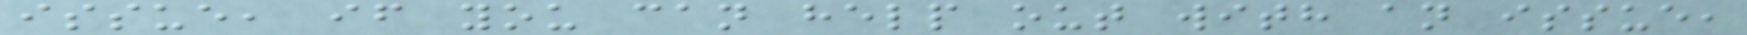issue, if you can help out with an issue,
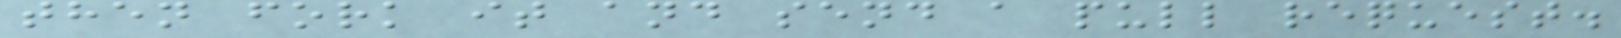then fork it and send a pull request.
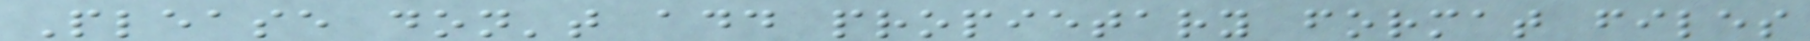Please don't add propietary format files
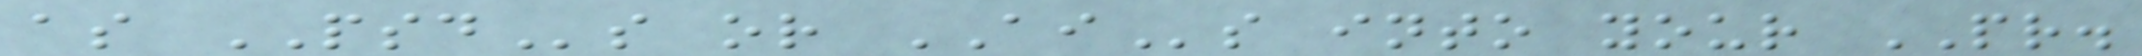as PSDs or AIs into your PR.
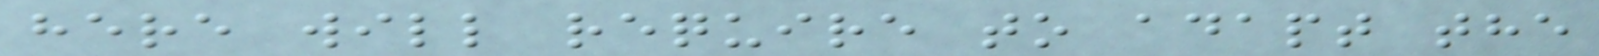here will require to adapt the
